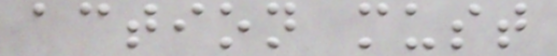action must
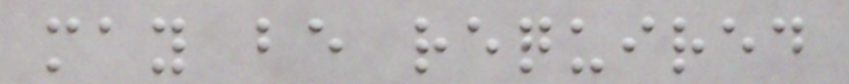may be required
